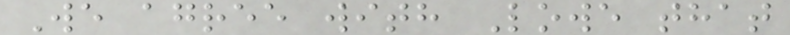We agree with Lowe that
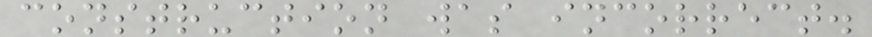construction was incorrect.
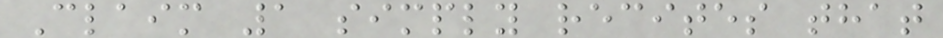Claim 1 simply recites that
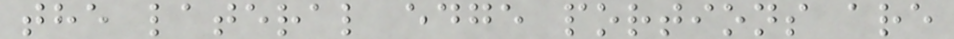the lateral edge portions are
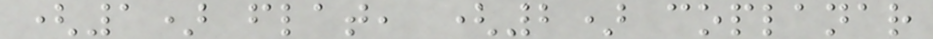(1) flat, (2) coplanar
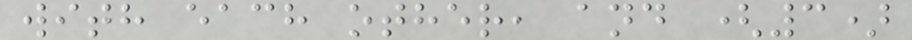with each other, and (3)
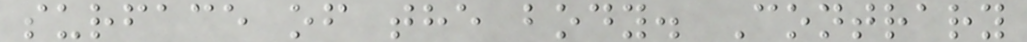surface of the body. Contrary
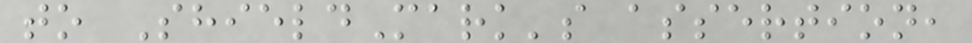to ShieldMark's assertion,
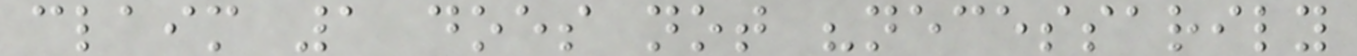claim 1 does not "necessarily
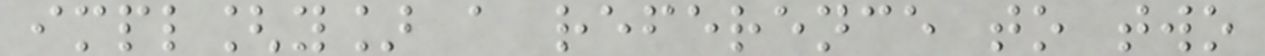impl[y] a reference to two
